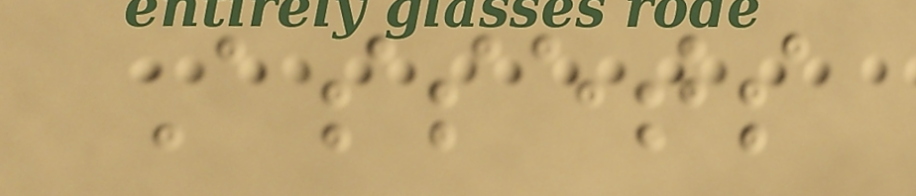Assets
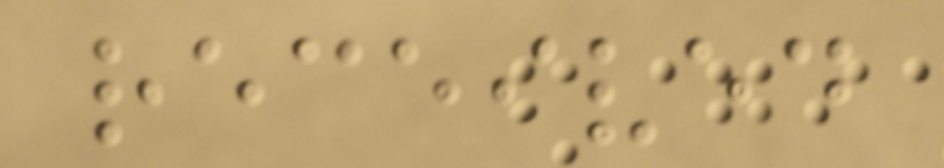received
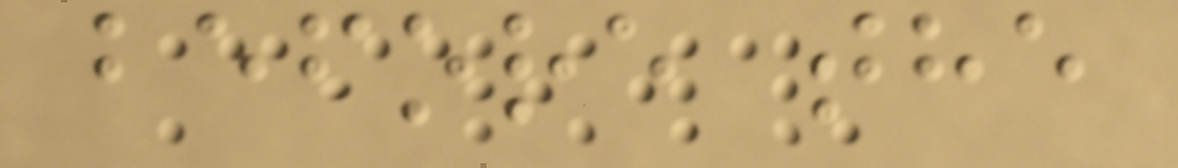before the
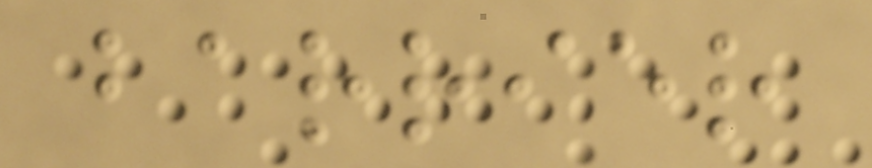barrier
